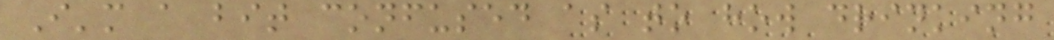I'm a bit confused as to how drinking
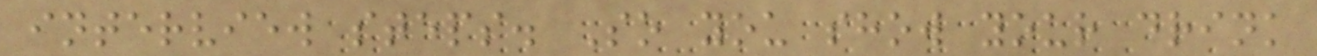interview steps. So you show your drink
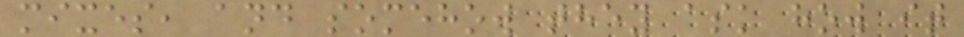mixes, and somehow they ask how it
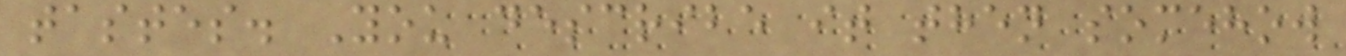tastes. You describe it then somehow
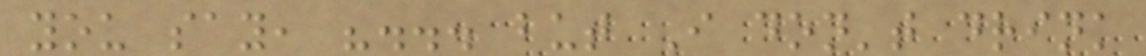you say, "... but I don't drink
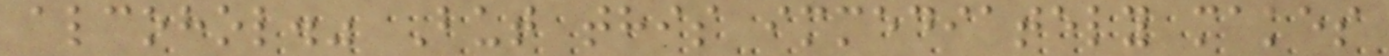alcohol." But this immediately makes
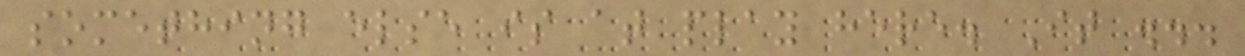something else is at play here. It ...
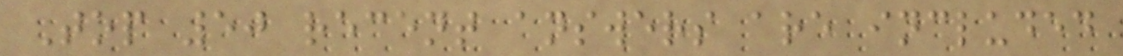Top 50 recent answers are included
